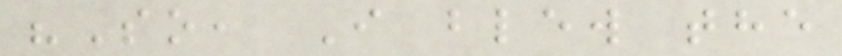"So, I blew the
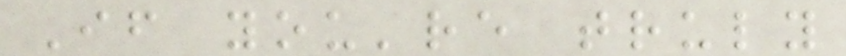If you're truly
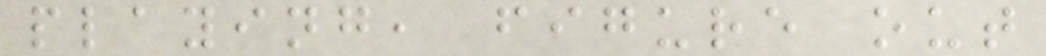playing, figure out
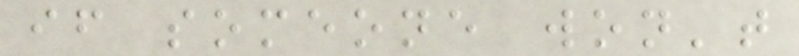if someone won't
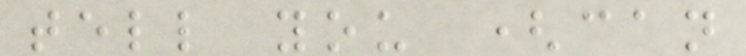tell you (can
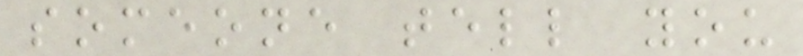someone tell you
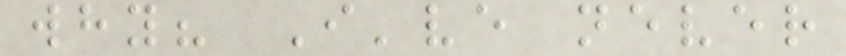why? I've never
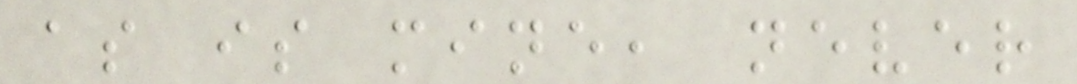as is mine, never
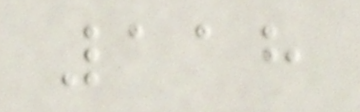118
